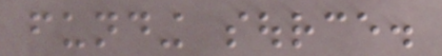funding source.
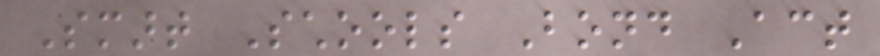Smart Schools Bond Act
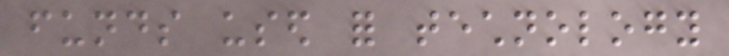funds used for technology
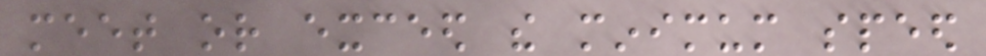meet or exceed the minimum speed
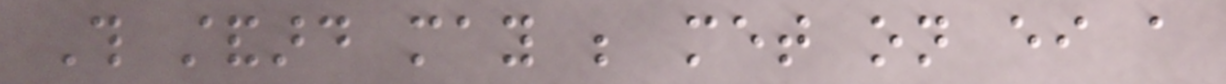This standard may be met on either a
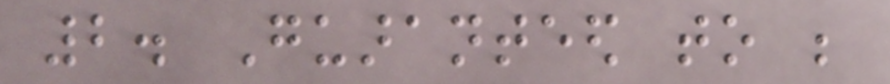2. Guaranteed to be
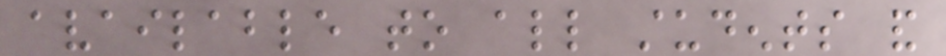available to all students and
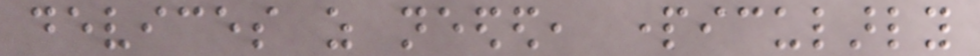devices as needed, particularly
